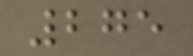275
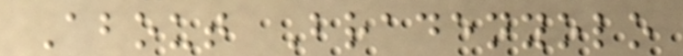About Bradenyolo
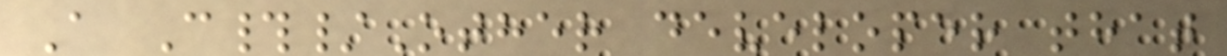A C#/Other developer that
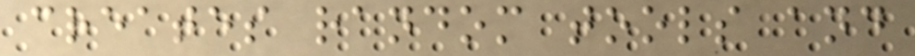creates random tools and
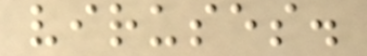viruses.
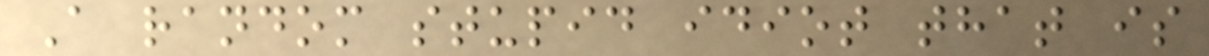A random stupid idiot that is
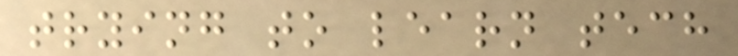trying to learn tech
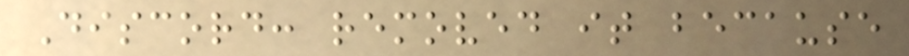Discord: removed it because
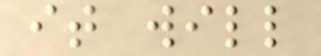it will
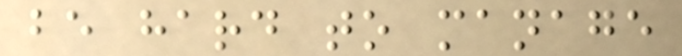be hard to manage
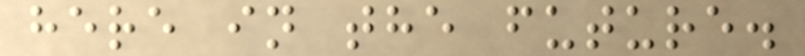here in the future.
